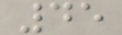45
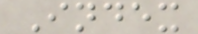Index
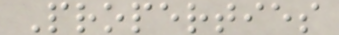Properties
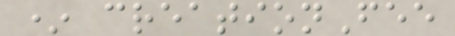* creationFee
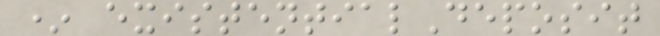* existentialDeposit
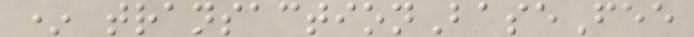* transactionBaseFee
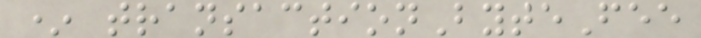* transactionByteFee
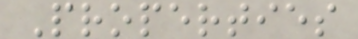Properties
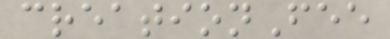creationFee
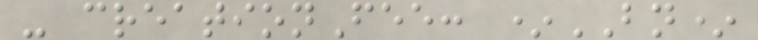- creationFee: *BN*
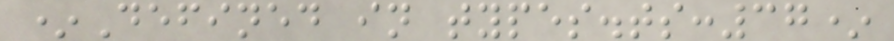*Defined in types.ts:37*
